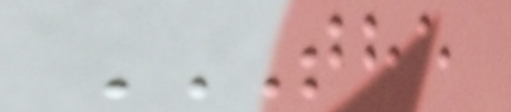THE
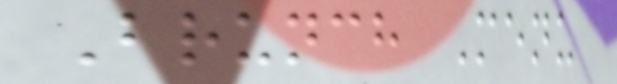Brunch Menu
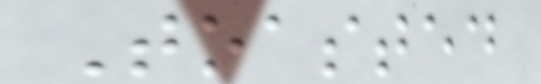Toasted
